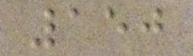150
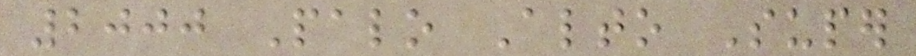2000 Palo Alto Super
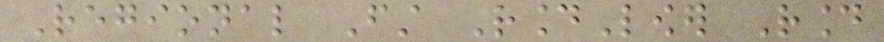Regional First RoundLower Round
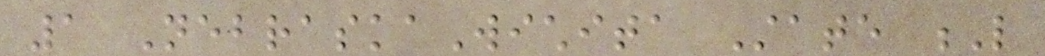1 NebraskaWichita State L
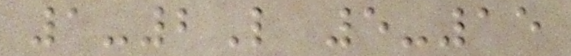1-2L 5-15
